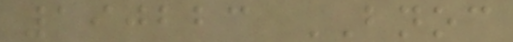190223 BNOC
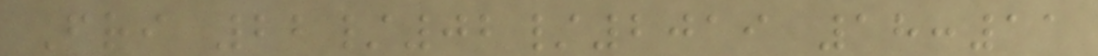Fri 22/02/2019 18:11
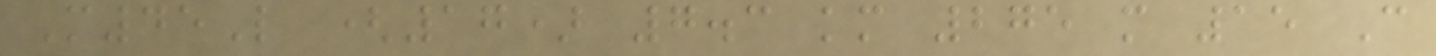M45L (17) 7.3 km 275 m 15 C
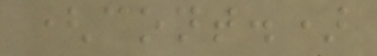(cont.)
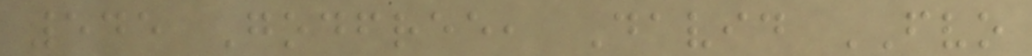545 Godfree, David FVO
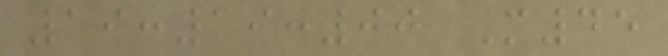19:19:00 M45
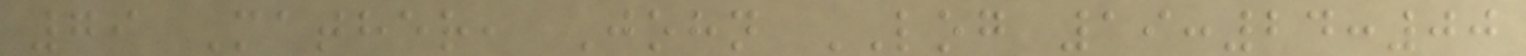79 Mather, John LOG 19:24:00
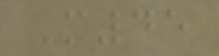M45
